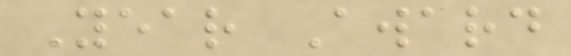Year Award
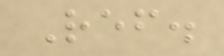Ref.
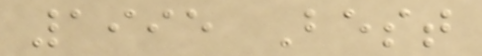1995 Best
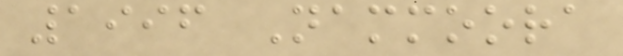1996 Nammoora
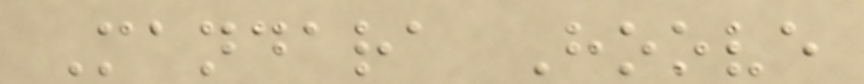Mandara Hoove
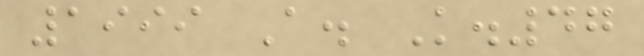1999 A. K.47
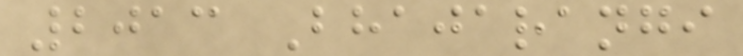2013 Bhajarangi
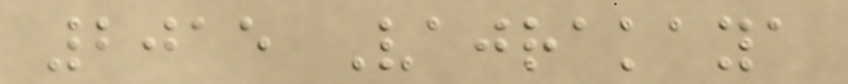2015 Vajrakaya
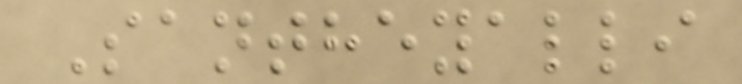Santheyalli
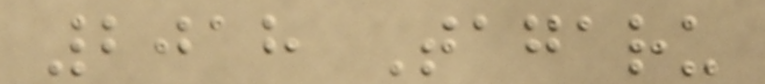2018 Tagaru
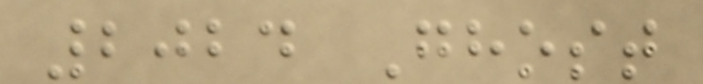2024 Ghost
